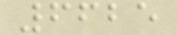6625
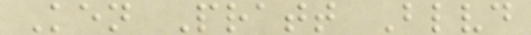Ken Pratt Blvd
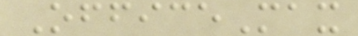OfficeMax
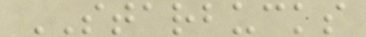STARBUCKS
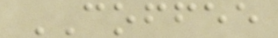COFFEE
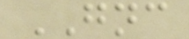GNC
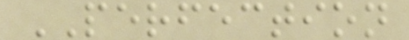PERFECTION
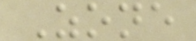Zone
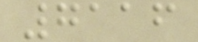7116
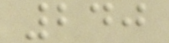240
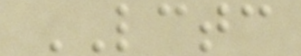LCTC
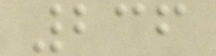236
